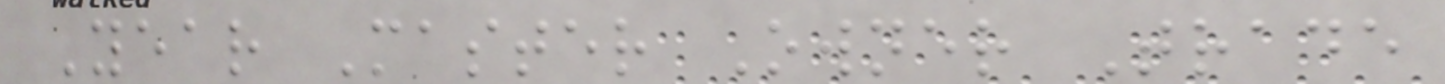Year Master Owner Trade
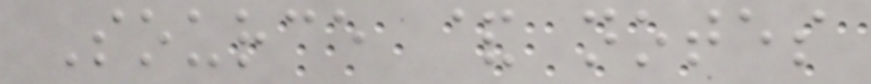Source & notes
